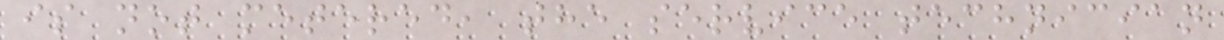is not metered, the service technician
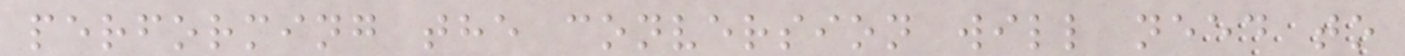performing the conversion will need to
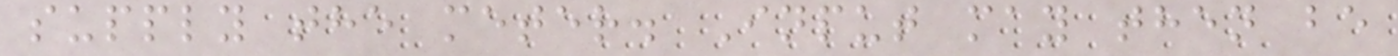supply the meter. Input may then be
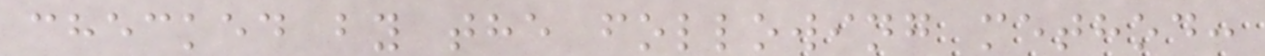checked by the following method:
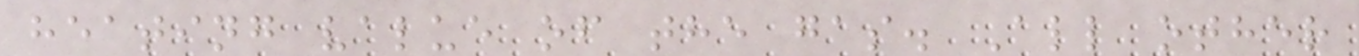heating value of the gas. All other
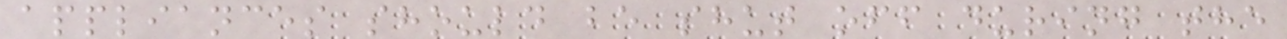appliances should be shut off during the
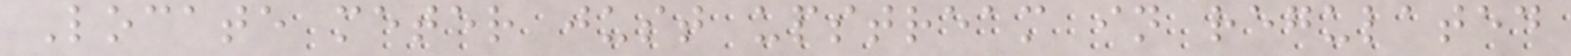Locate meter just upstream in regulated
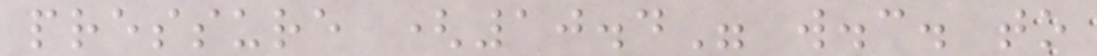pressure (10.4" w.c. to
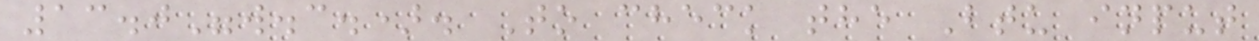13.0"w.c.). To check the Btu input
